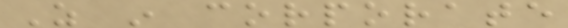As in corporate
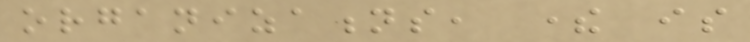organizations, there is
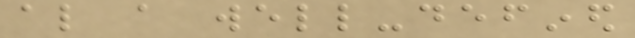also a well-defined
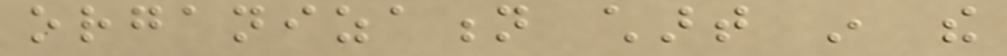organization chart in the
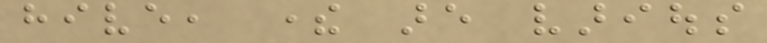hive, there are various
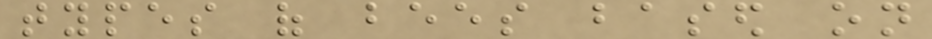types of bees based on
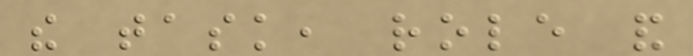the task, role and
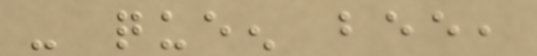- queen bee,
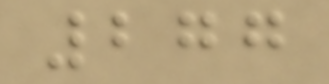277
